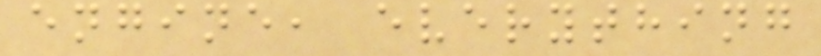engine, everything
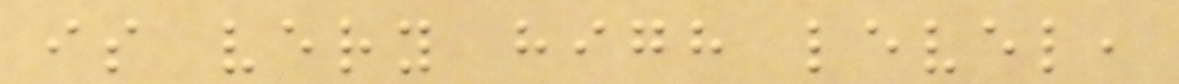is very high level,
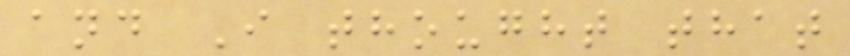and I thought that
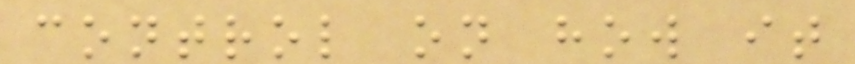control on how it
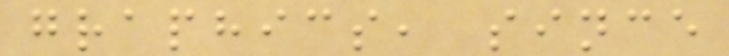graphics, since
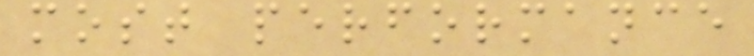most performance
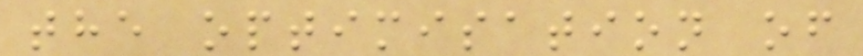the optimisation of
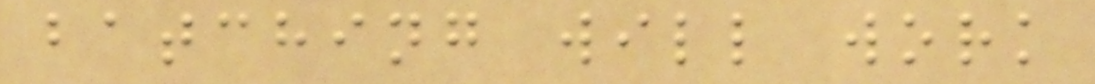batching will work
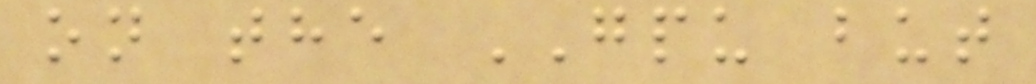on the GPU but
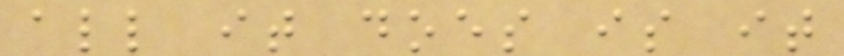all it does is it
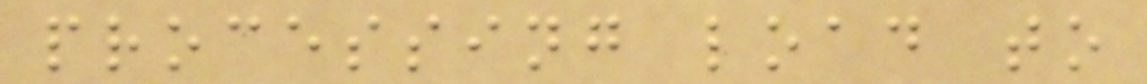processing load to
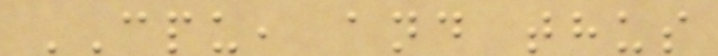CPU, and thus
